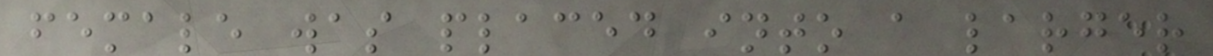female was placed into a larger
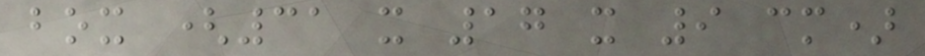box (31 x 17 x 9 cm)
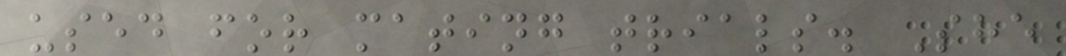used for mating trials. She
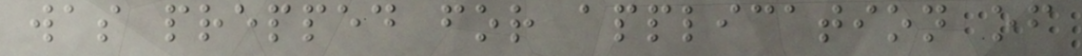was prepped for application of
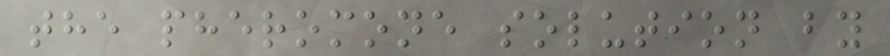the pheromone solution by
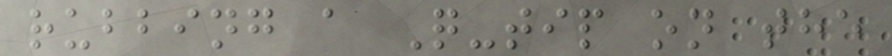rubbing a Q-tip on the
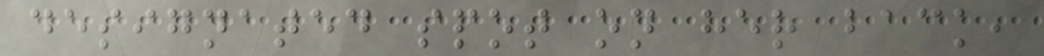designated spot on her back,
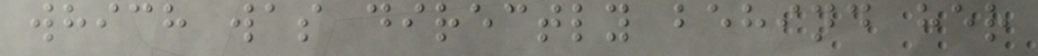which was directly behind her
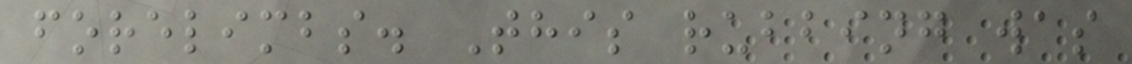forelimbs. This rubbing was
